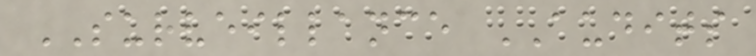SURVEILLANCE AUDITS
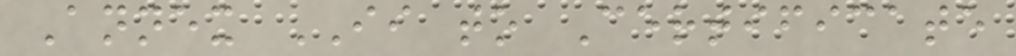Annex II to Certificate
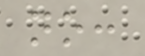no:
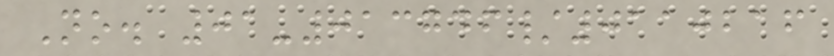No. 01-013746/0110216
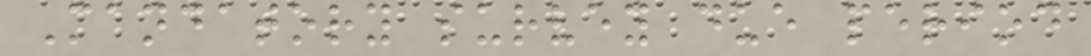Mandatory survey due period
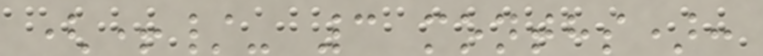(+/- 3 months):
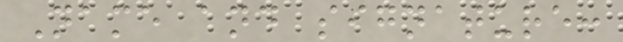Name and signature:
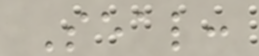Seal:
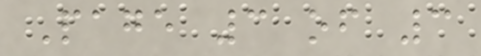Page 3 of 3
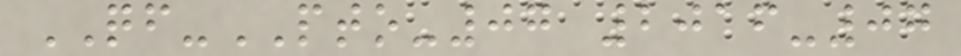QF-PTO-07 2016-07
